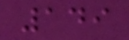149
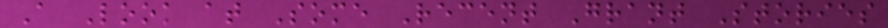A Look at Some Recent Grant Stories
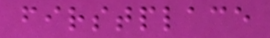firstplace
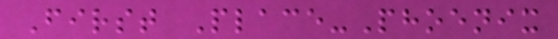First Place-Phoenix
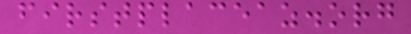firstplaceaz.org
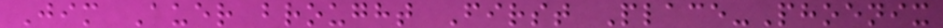Jim Auer brought First Place-Phoenix
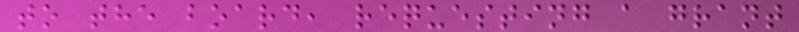to the board, requesting a grant
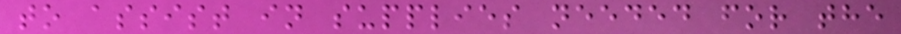to assist in supplies needed for the
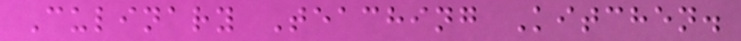Culinary Teaching Kitchen.
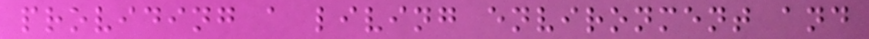providing a living environment and
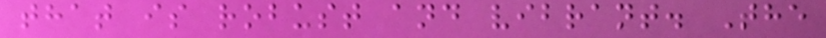that is robust and vibrant. The
